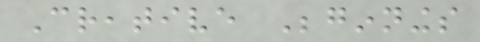Creative Beginnings
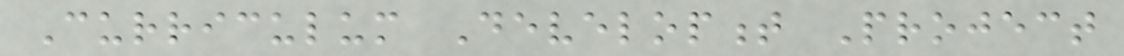Curriculum Development Project
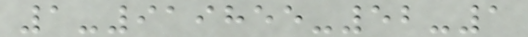1-919855-52-1
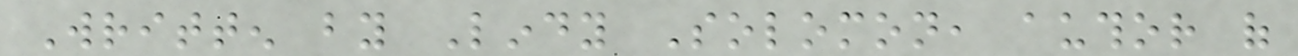Written by Lindy Solomon, author of
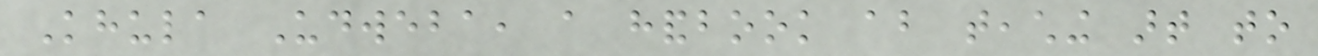Khula Udweba, a handbook about teaching art to
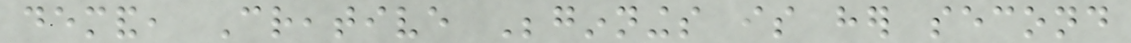demand, Creative Beginnings is her second
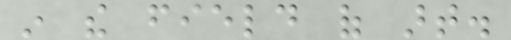in the field of art.
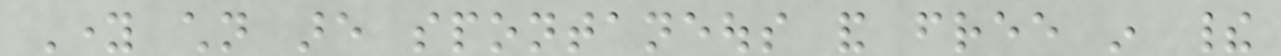Young children are spontaneous and free in their
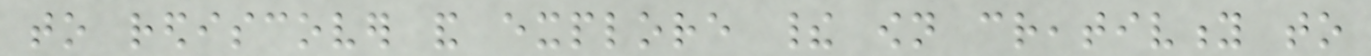to rediscover and explore their own creativity to
